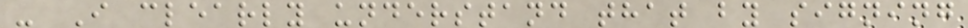- I clearly understand that by signing
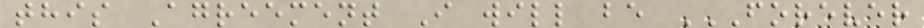this Agreement I will be FOREVER
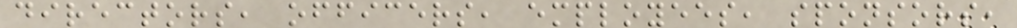directors, officers, employees, sponsors,
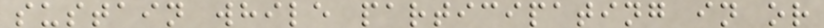sustain while participating in or
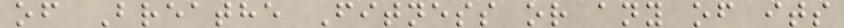of Breathe Fitness or any of its
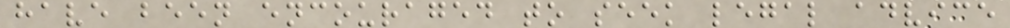have been encouraged to seek legal advice
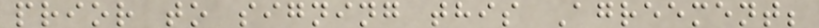prior to signing this Agreement;
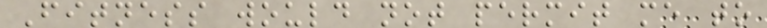Fitness would not permit me to
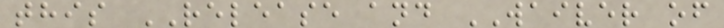this RELEASE and WAIVER of
